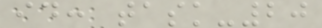id: task-20
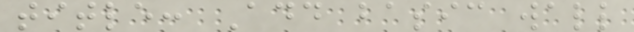title: Add basic wall
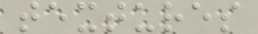textures
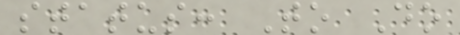status: To Do
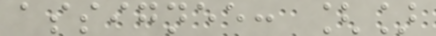assignee: []
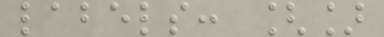labels: []
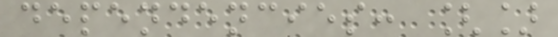dependencies: []
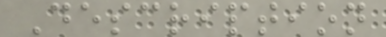Description
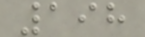198
